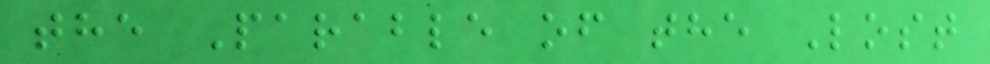the Parable of the Lost
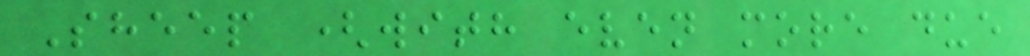Sheep (with even more due
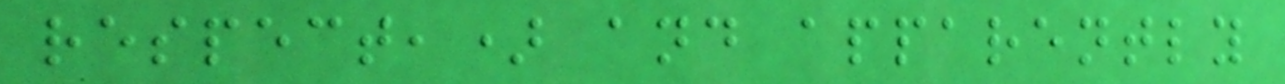respect,) and apparently
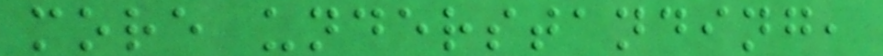more understanding,
